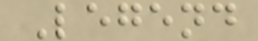Legend
